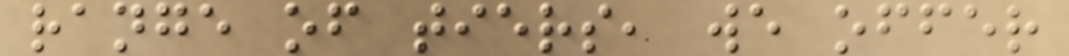range of tiers, we offer
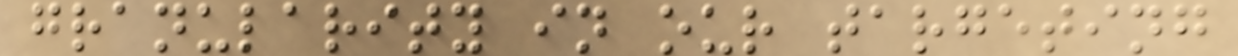granularity in our targeting
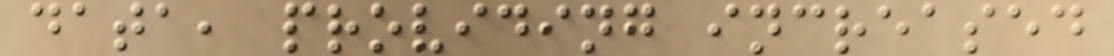data, providing increased
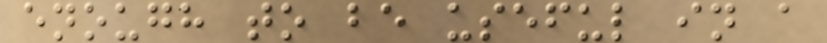enough to be useful in a
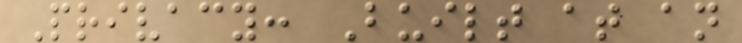Privacy: Built at an
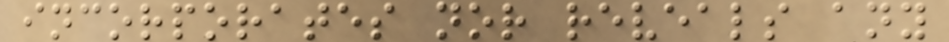incorporates nor reveals any
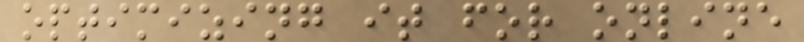optimizing it for online
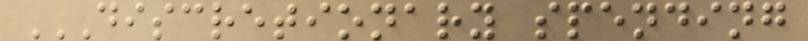DISCRETIONARY SPENDING
